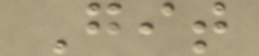Git
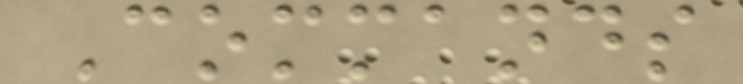Commands
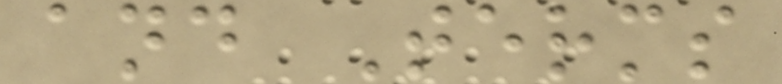and Terms
